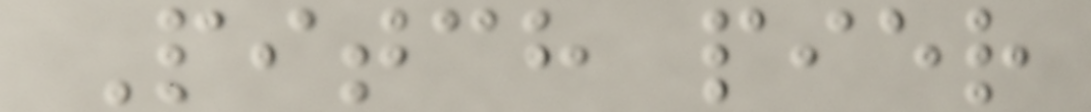Pitch pier
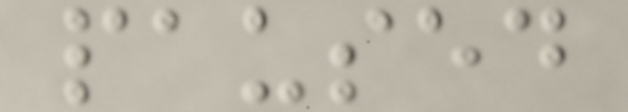paused
